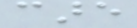care
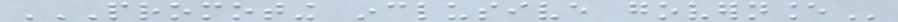PROMOTING INCLUSIVE GOVERNANCE
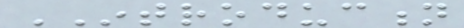INTRODUCTION
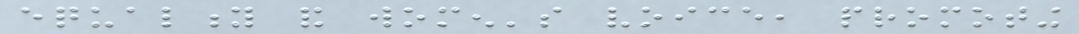equality and women's voice, promoting
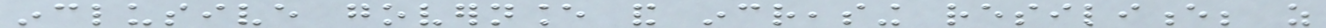inclusive governance and increasing resilience; as
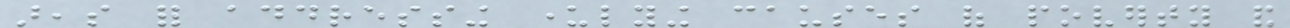areas for addressing underlying causes of poverty and
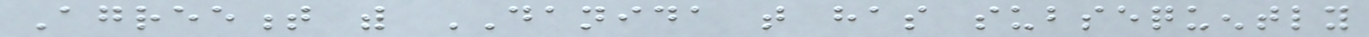Agreement with DANIDA that has subsequently
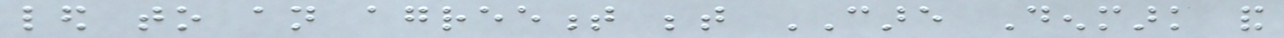led to an agreement between CARE Denmark and
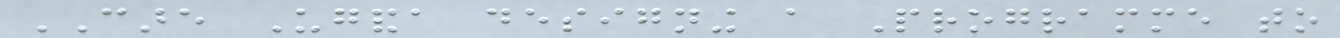CARE Uganda designing a Programme to
